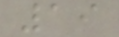19
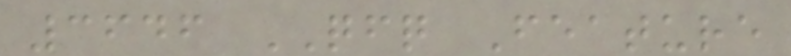3646 QFQ Feature
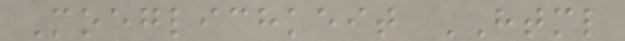Moeglichkeit HTML
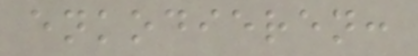enkodieren:
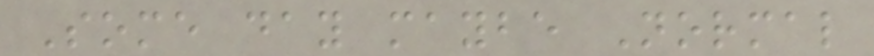Some day maybe Normal
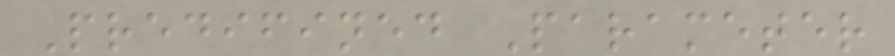Predifined Parameter
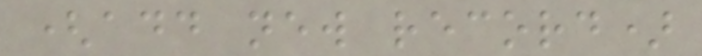(add new record)
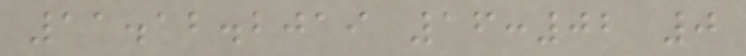11.12.2019 16:02 0
